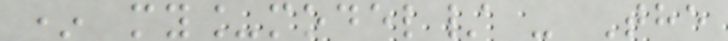* my_model/ - The
